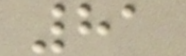81
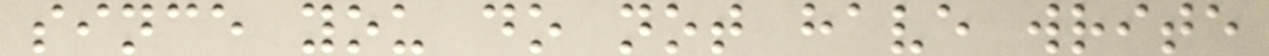since you do not have write
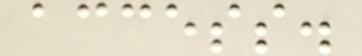access.
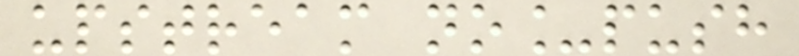upstream no_push
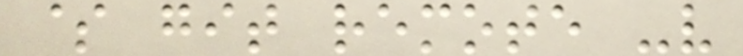$ git remote -v
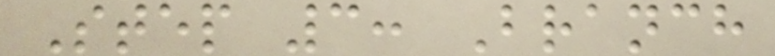Step 3: Branch
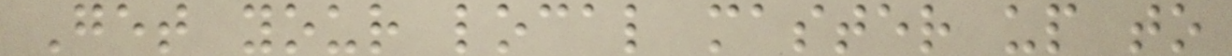Get your local master up to
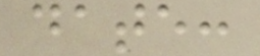date:
